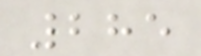285
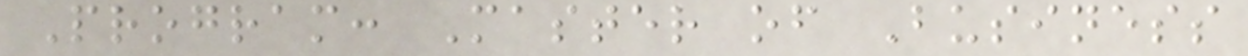Program: Master of Business
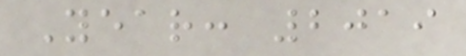Year: 2019
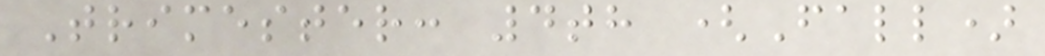Trimester: 4th (Fall)
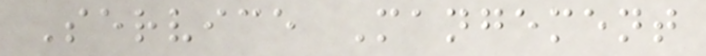Service Mangement
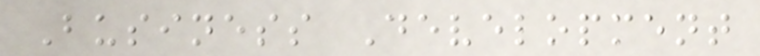Business Development
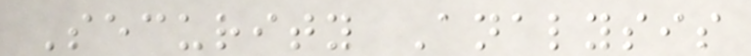Security Analysis
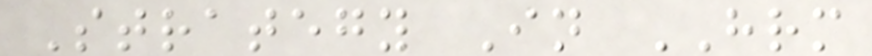Strategy In HRM
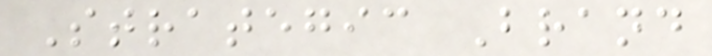Strategic Brand
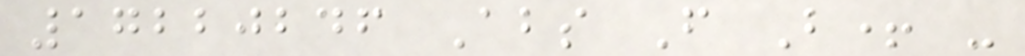17220246 Abs F B+ -
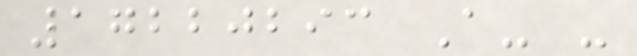17220293 A- -
